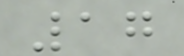17
